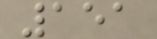151
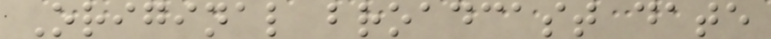Original broadcast date
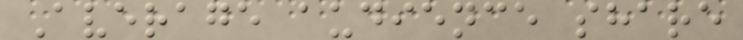Average audience share
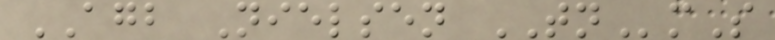AGB Nielsen TNmS
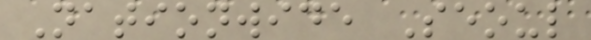Nationwide Seoul
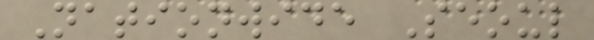Nationwide Seoul
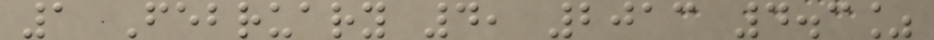1 February 4, 2013 4.3%
